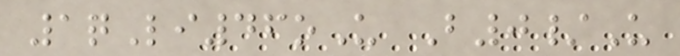1qLi46oU B0/U
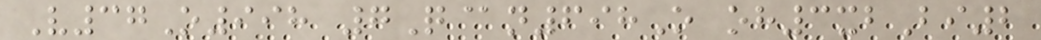V37O998 7Q@n698O oh3xbBi2
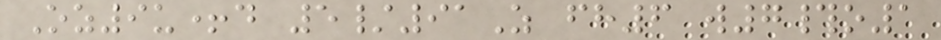Oz9u+d 5/91Z fh6 w7#o1
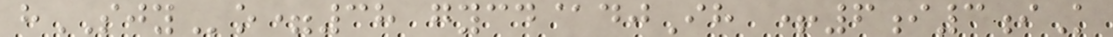hSJYo=38 gycd@djIh +6i3iK
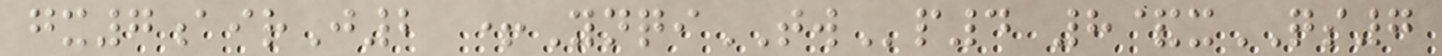gx7airJ2 +YnqiTWp4 8&xQS7
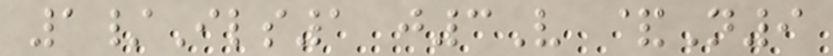1/Ils1 j3V &N9
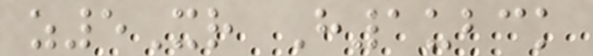z5Xr H1ubck
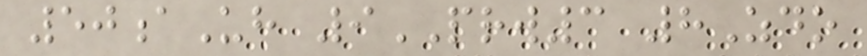50aUh 9PRW3 8Zdo
